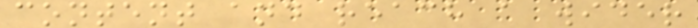content and reach a wider
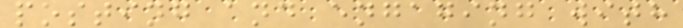posting and engaging with
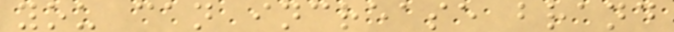you can increase brand
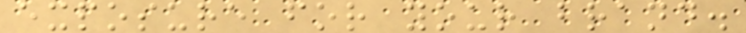exposure for your brand.
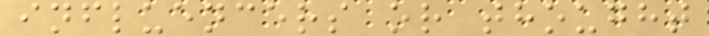influencers or thought
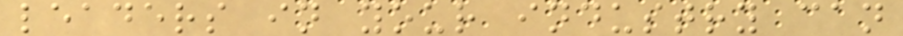leaders in your industry can
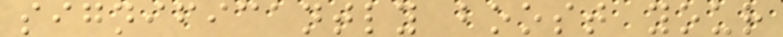significantly boost your
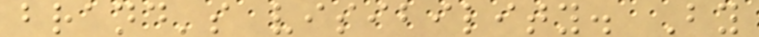brand's visibility. By
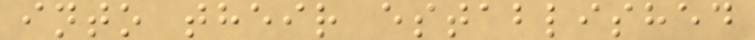into their established
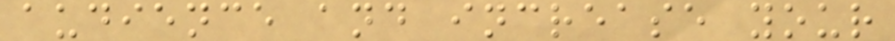audience and increase your
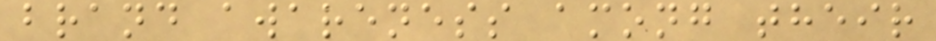brand awareness among their
